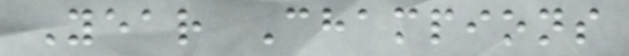Year Champions
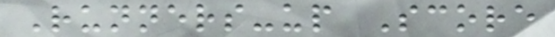Runners-up Score
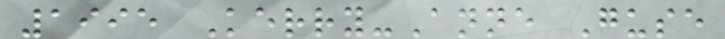1995 Kerry-Anne Guse
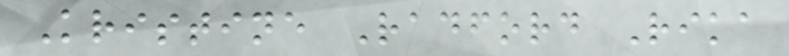Kristine Radford Rika
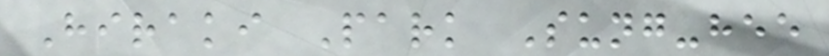Hiraki Park Sung-hee
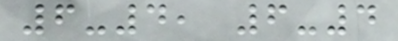6-4, 6-4
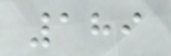189
